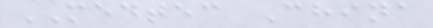MEDTEC China
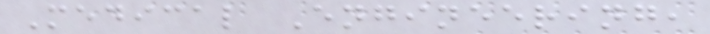Medical Engineering,
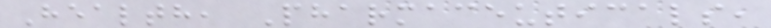Health, Pharmaceuticals,
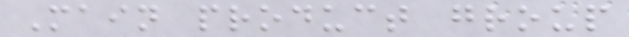Main product group
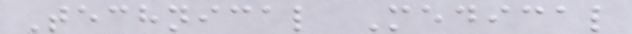Technical Medical
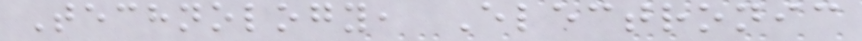Technology, Electronic
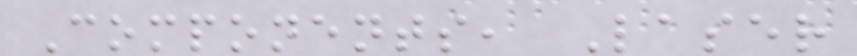Components, Laser
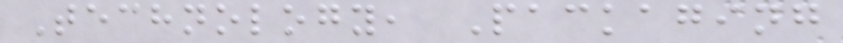Technology, Packaging
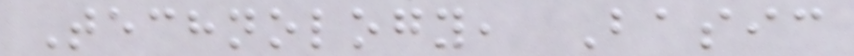Technology, Basic
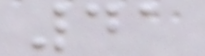41
